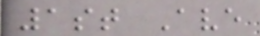1st Ave
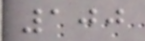100
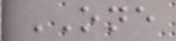ONE
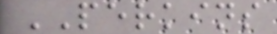PERKINS
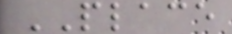PLACE
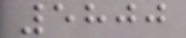5800
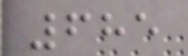685
